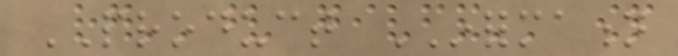PRODUCT INFORMATION
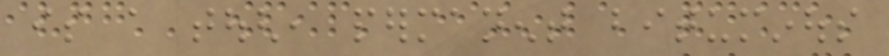is a tough, permanent bituminous
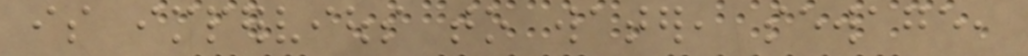is impervious to water, sewage,
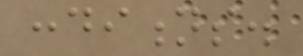conditions.
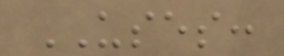USES:
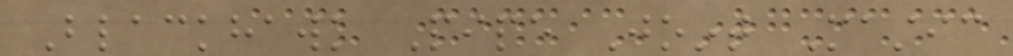Blackhawk Pipe Joint Mastic
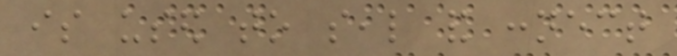is used to seal and connect
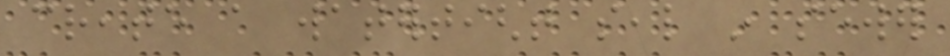create a watertight seal in sewer
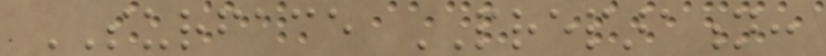SURFACE PREPARATION:
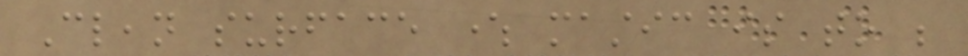Clean surface where mastic is to be
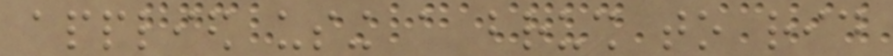applied using a brush to rid
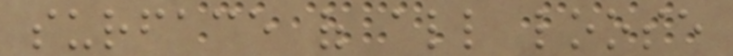surface of all loose
